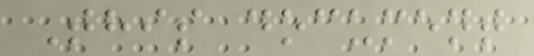This document
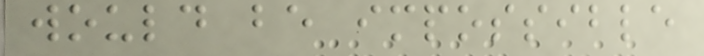would be impossible
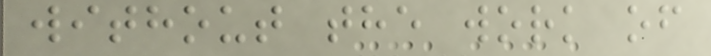without the work of
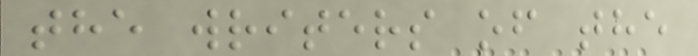the writers of the
